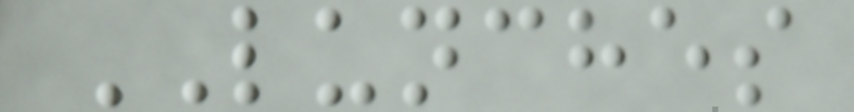LUNCHES
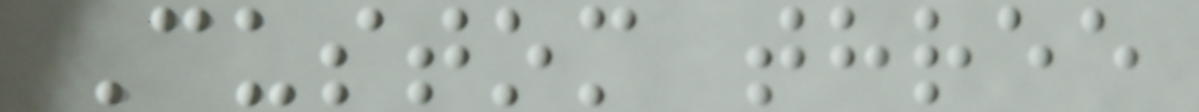Custom three
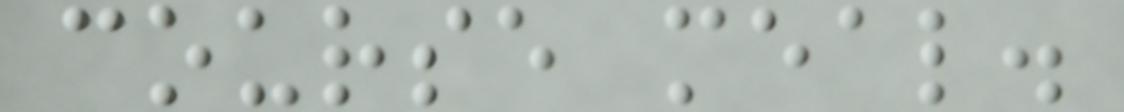course meal.
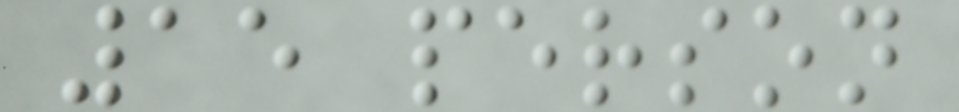15 person
